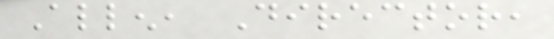Allen, Director,
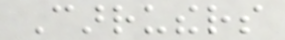Carruthers
